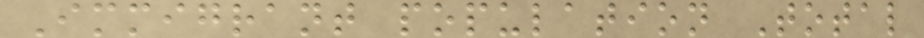Immigrant population Total
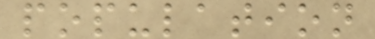population
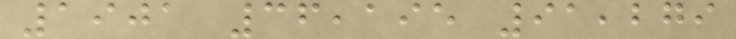1901 36,195 91,279
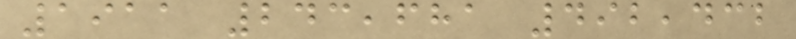1911 243,681 492,432
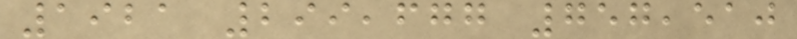1921 299,677 757,510
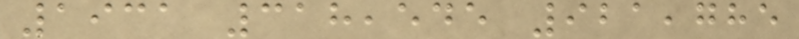1931 318,545 921,785
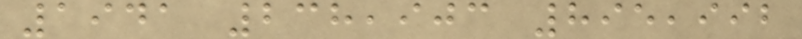1941 238,903 895,992
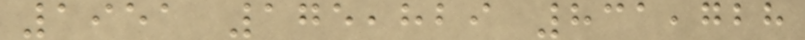1951 175,829 831,728
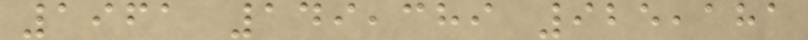1961 149,389 925,181
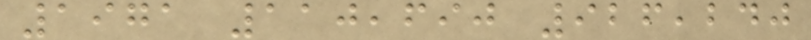1971 110,690 926,240
